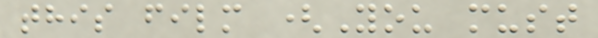this film (You must
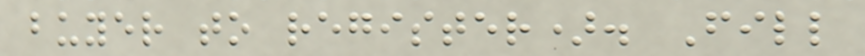buyer to register). Fill
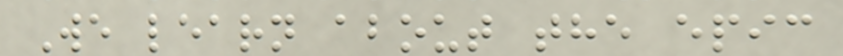We learn about the epic
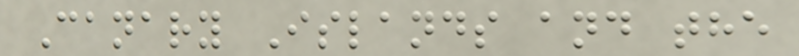Canary Islands and the
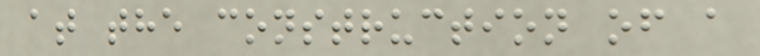at the construction of a
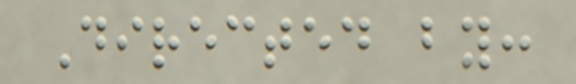Directed by:
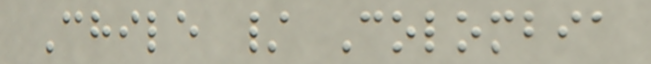Chile / Colombia
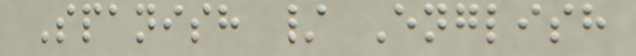Spanish / English
